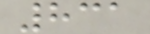831
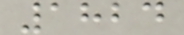1824
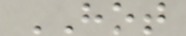HOT
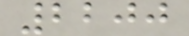2200
